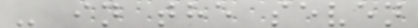- in the seven
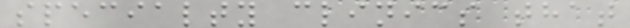specialty clinics that
